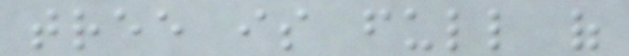tree is full of
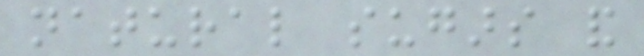natural sugars and
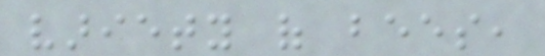variety of bees,
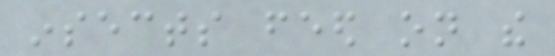insects feed on the
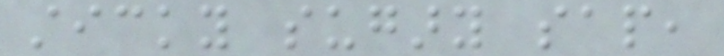sticky sugary sap,
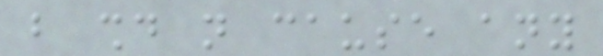but should not cause any
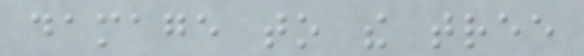damage to the tree
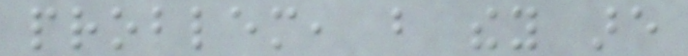problem, but they are
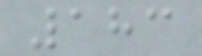183
